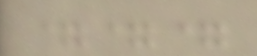===
